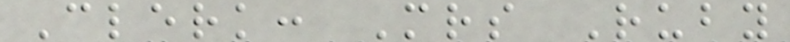Clerk: Mrs Ruby
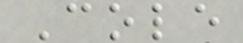Cole
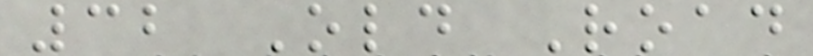32 Old Road
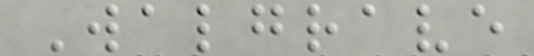Walgrave
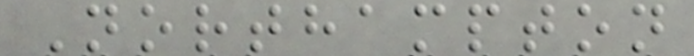Northampton
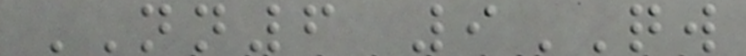NN6 9QW
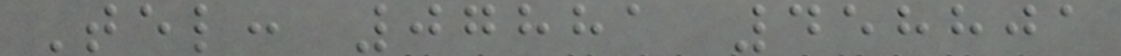Tel: 07881 458801
